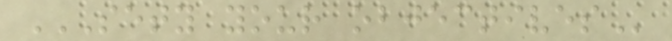SETY YOUR OBJECTIVES
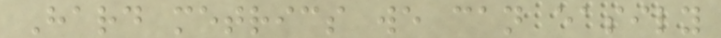Hard metrics we can easily
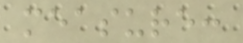measure:
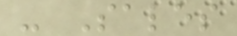- Sales
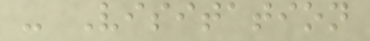- Visitation
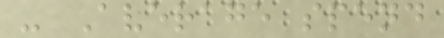- Average spend
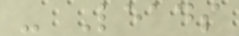- Leads
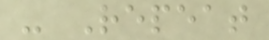- Repeat
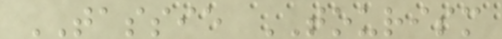TASSIE TOURISM
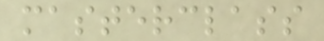masterclass
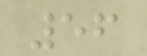56
